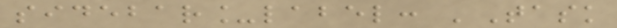sidebar_label: 'Task
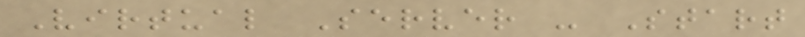Virtual Server - Start
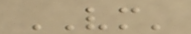VM'
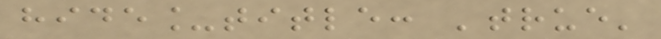hide_title: 'true'
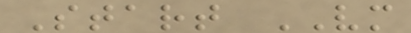Start VM
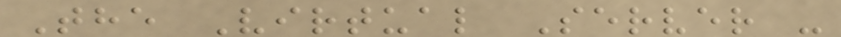The Virtual Server -
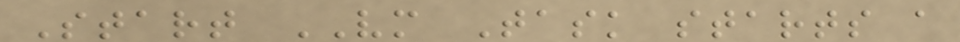Start VM Task starts a
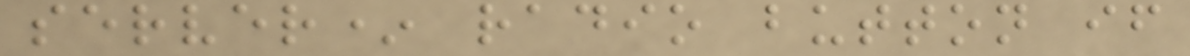server* radio button if
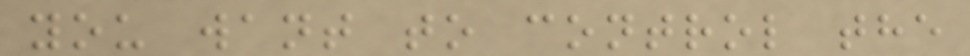you want to control the
